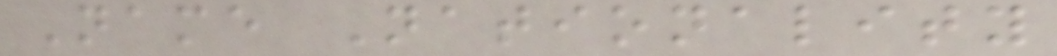Name Nationality
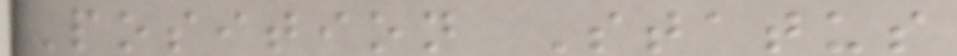Position Status
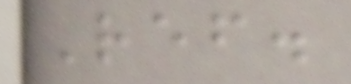Ref.
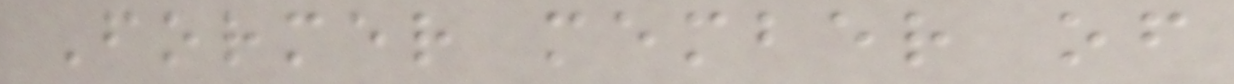Former member of
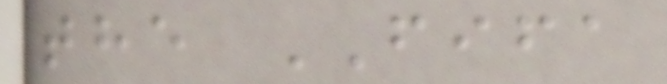the FIFA
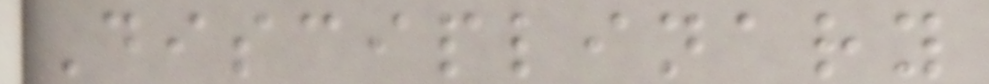Disciplinary
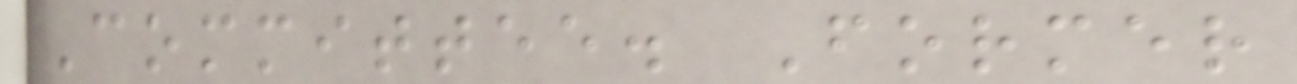Committee. Former
